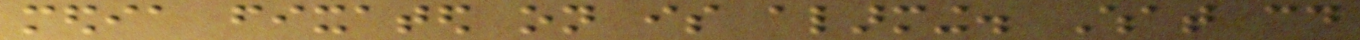media fixated on is alarming. What could
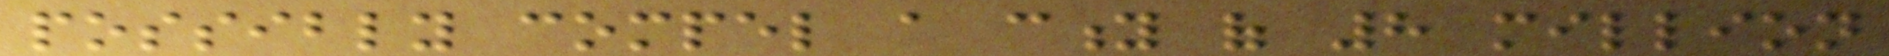possibly compel a city of 8 million
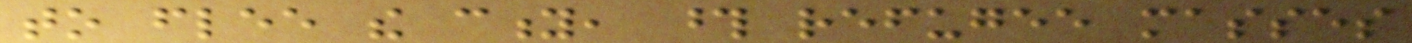to flee the city, those refugee masses
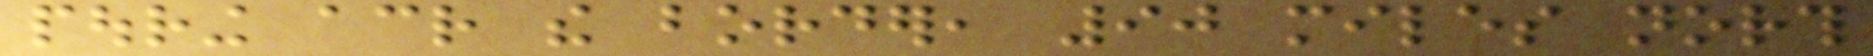pouring across the border, 90 miles north
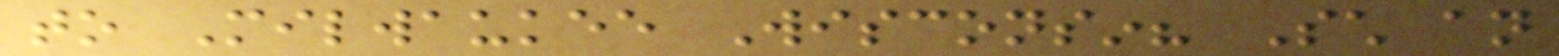to Milwaukee Wisconsin? Such an
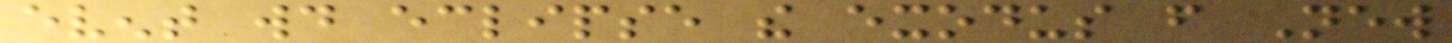event would eclipse the exodus from New
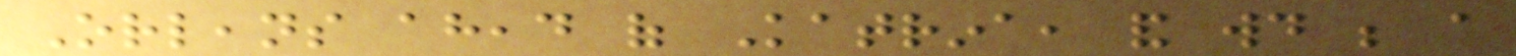Orleans ahead of Katrina, and would be a
